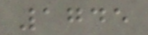1745
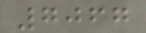7067
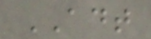ADT
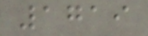1719
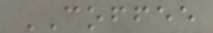COFFEE
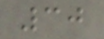30
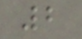2
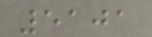5101
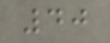40
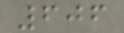606
